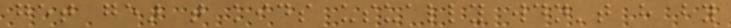get gear that kids usually wouldn't have by
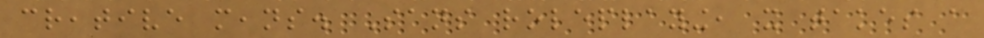creative means. Sans roleplaying, it takes a
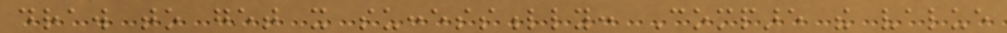draw to get it successfully: Compare the value
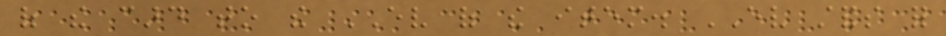of the card to the EV of the item. EV stands for
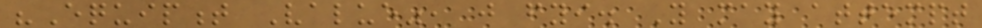"Equipment Value", just fyi. You may attempt
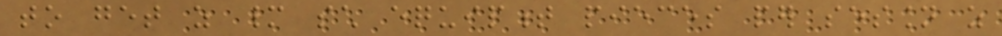to get as many such equipment pieces per session as
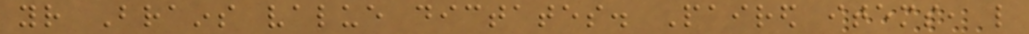your Brains value dictates. Paired items, like
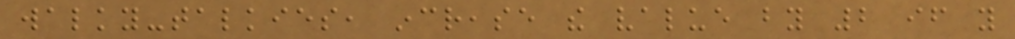walky-talkies, increase the value by 2 if you
